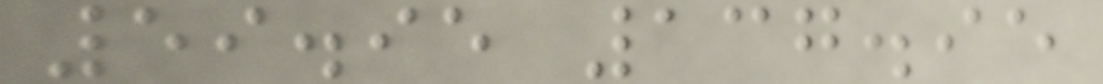59.95 137.95
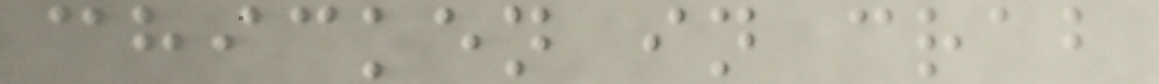chicken in crab
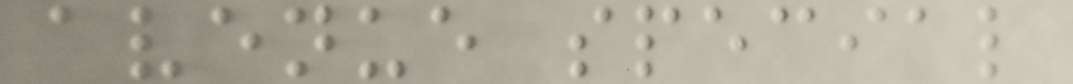avenue special
